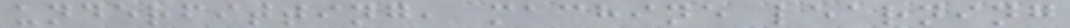underfitting, machine learning
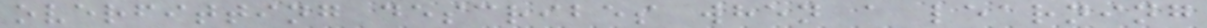overfitting describes when a learning
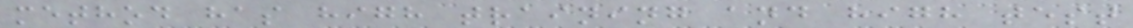method has high training and high test
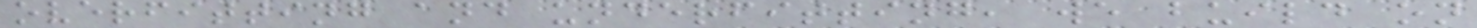overfitting and underfitting, we build on
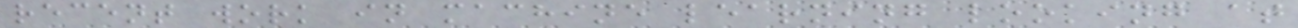recent work in machine learning looking at
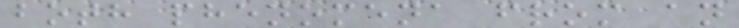both phenomena from an
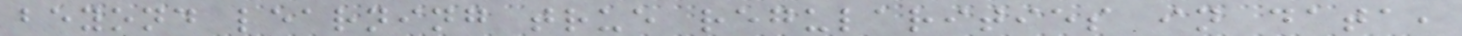beyond learning true regularities in data,
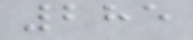285
